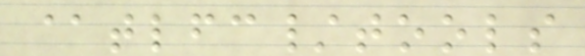@tlfc/tools
